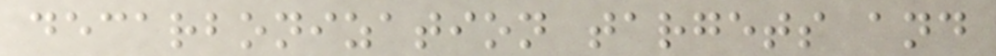decarbonization targets and
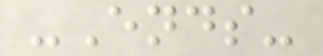-Ends-
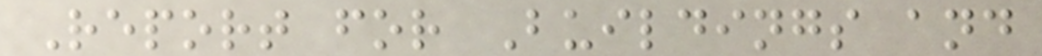Report for Buildings and
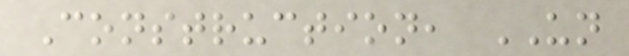Construction, UN
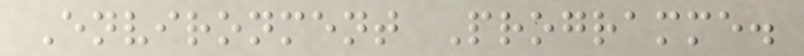Environment Programme.
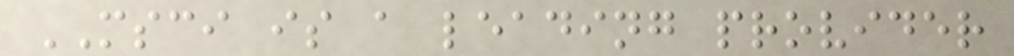MSCI is a leading provider
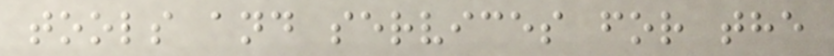tools and services for the
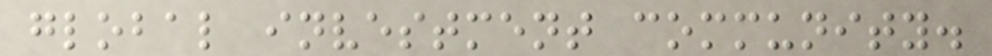global investment community.
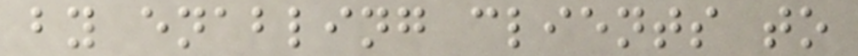by enabling clients to
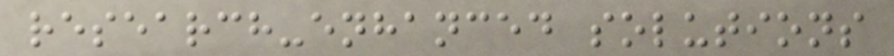research-enhanced solutions
